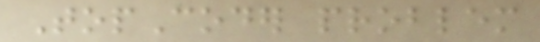TopCoder problem
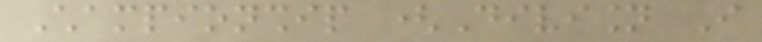Championship (Division I
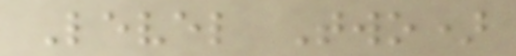Level Two)
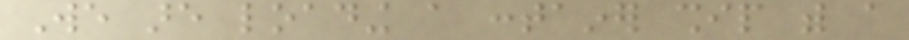We are loading a container ship with a
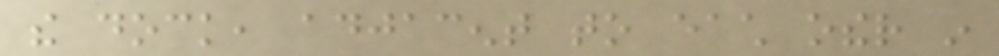the dock, adjacent to each other in
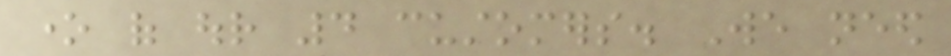one of our 4 customers. We need
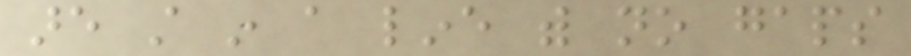are still in a line with no gaps
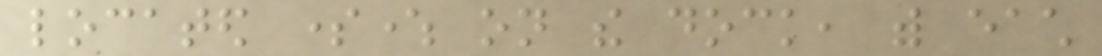located somewhere on the dock, with each
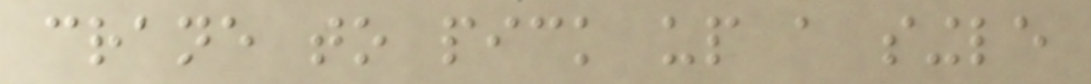crane to pick up a single
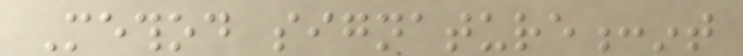Method signature:int
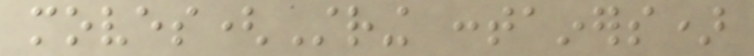moves(String containers)
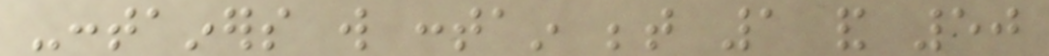-containers will contain between 1 and 50
